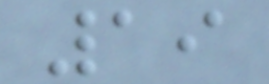19
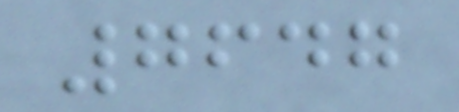7647
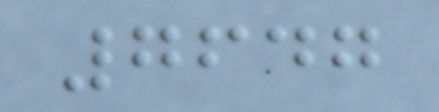7647
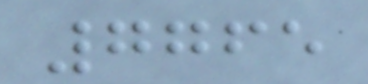7765
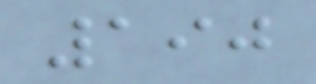190
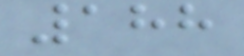188
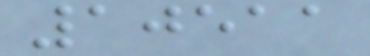10511
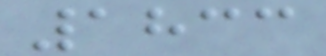1833
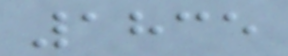1835
